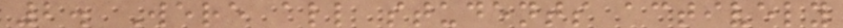2. Were all students actively
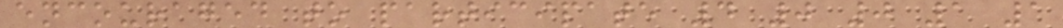encouraged to participate 4 0 0 1 1
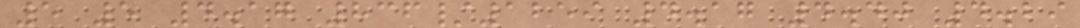5 5 4.17 836/1259 4.17 4.40 4.29
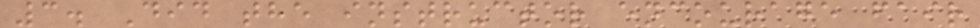3. Did the instructor encourage fair
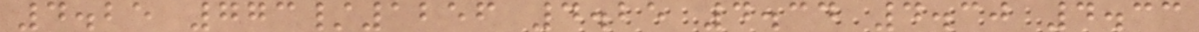4.25 773/1256 4.25 4.34 4.30 4.33
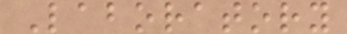Laboratory
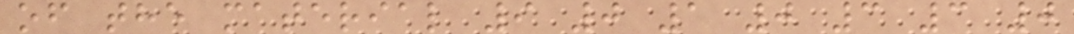of the material 9 0 1 0 3 3 0
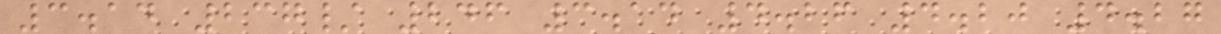3.14 237/ 246 3.14 4.26 4.20 4.27
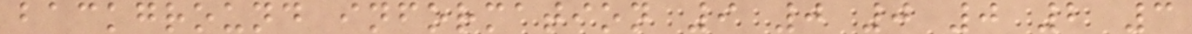background information 9 0 0 0 2 3
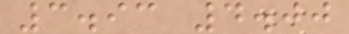3.93 4.00
